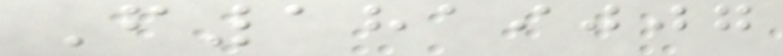F1819007
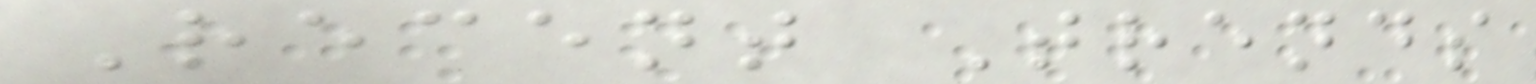Recent Trends
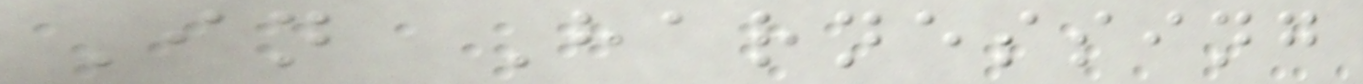In Harnessing
